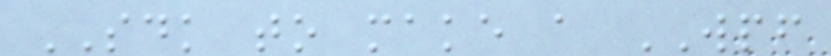SDK to make a WPF
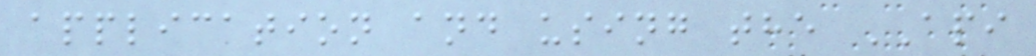application and using the API
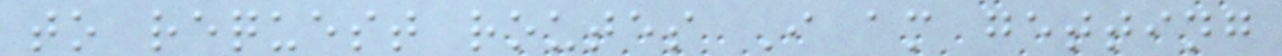to request routes I am getting
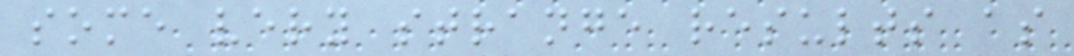some very strange results as
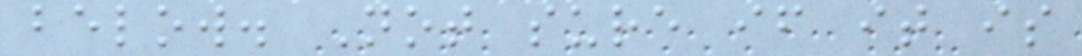below. Not sure if it is
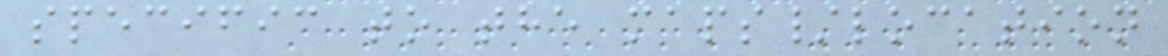specific to the maps/location
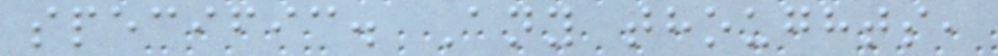specific. Any thoughts,
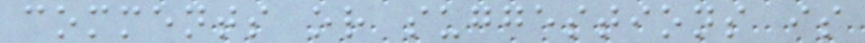comments or suggestions is
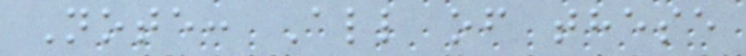Note: All of these
